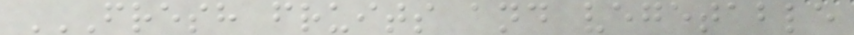FRESH FRUITS AND VEGETABLE
